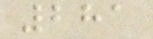281
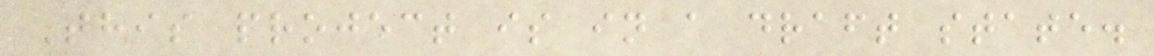This project is in a draft state.
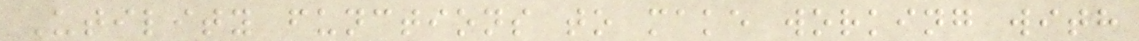Utility functions to make working with
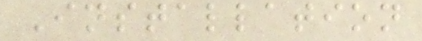Installation
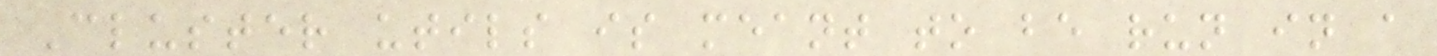Cluster utils is meant to be run in a
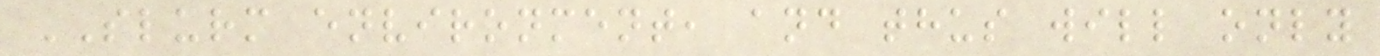SLURM environment, and thus will only
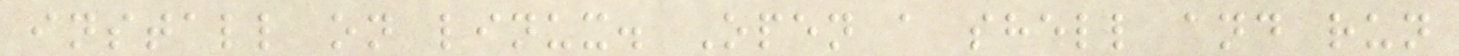install on linux. Open a shell and run
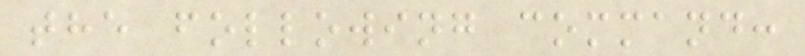the following command:
